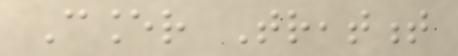Cancer Treatment
